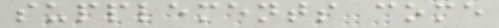supplements come
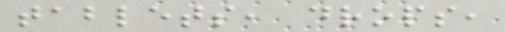tablets, drops,
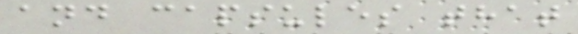and capsules that
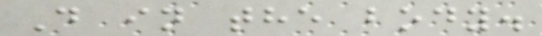D in the body.
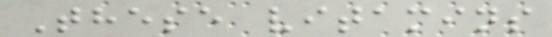These vitamins
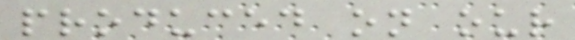produced on our
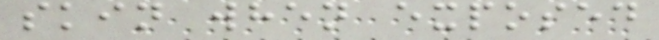skin when exposed
